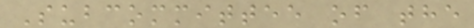Subcommittee of the
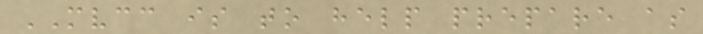MVCC is to help prepare as
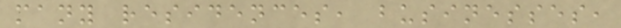many residences, businesses,
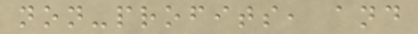non-profits, and
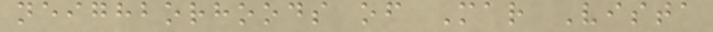neighborhoods of Mar Vista
